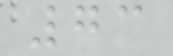73
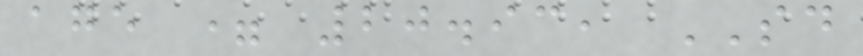age = 20.93, SD
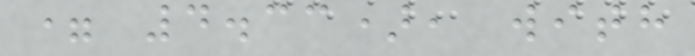= 4.33), with
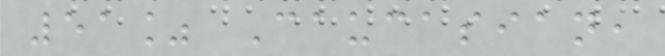51% Caucasian,
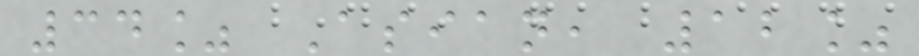34% Asian, 12%
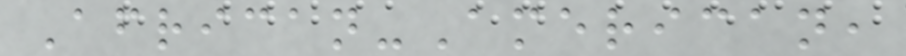African-American,
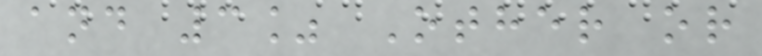and 3% Other or
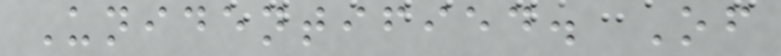Unidentified. Of
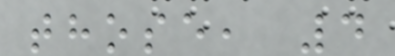those, 4
